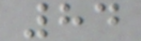84
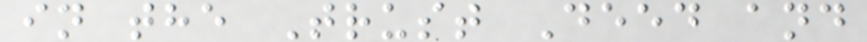in the Trust Deed and
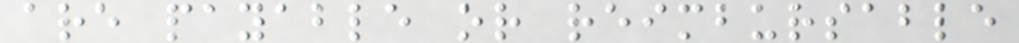are payable or reimbursable
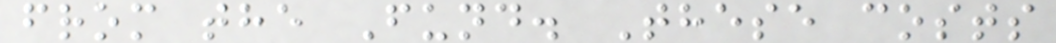from the Fund. These costs
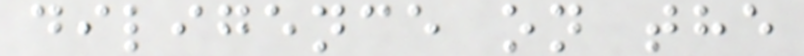diligence on the
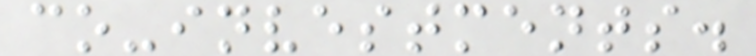co-investments.
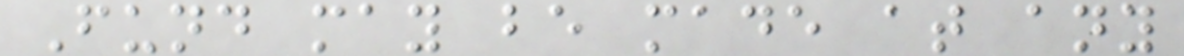Fund may be made at any
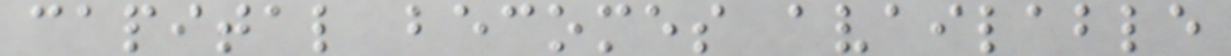capital becomes available
